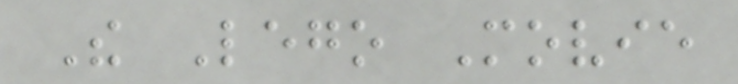The Lego Movie
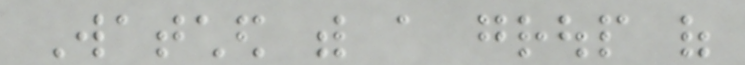Watched with a group of
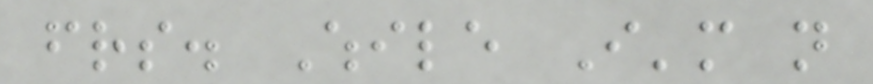friends. While I'm not
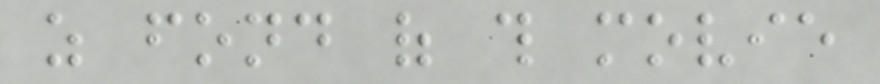as fond of this movie
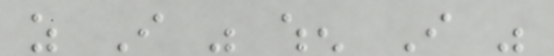as I was when I was
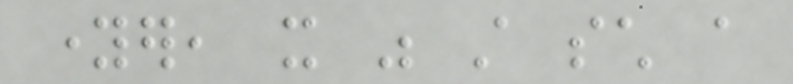younger, it was still such a
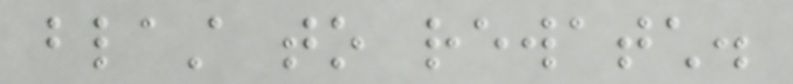blast to rewatch.
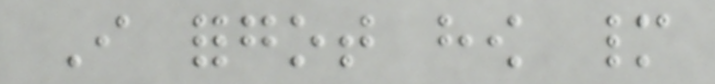I forgot how many
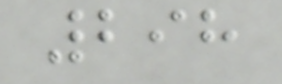298
